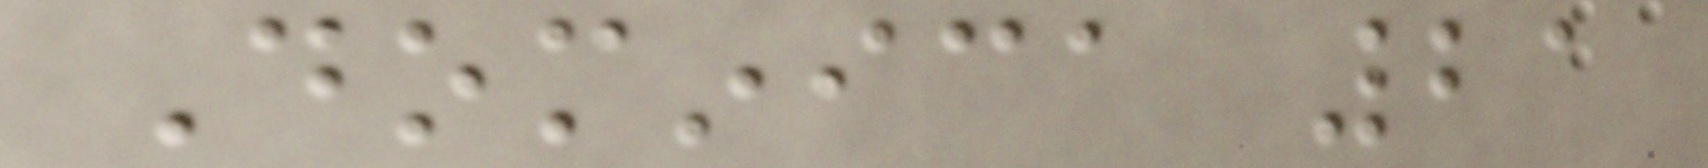Dominica 21
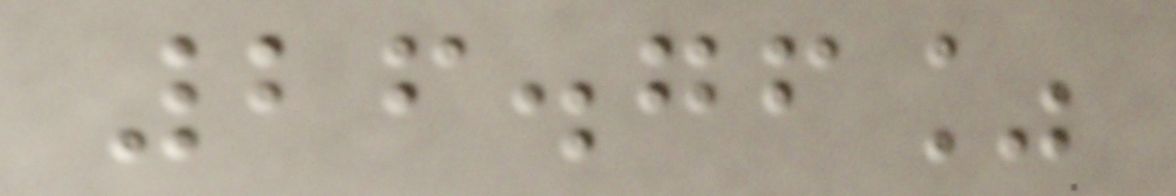26.76%
